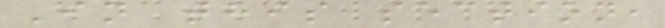In this section,
